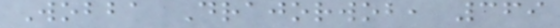Wobba Drajorwob, 369
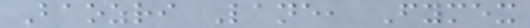Baozri Lane, Fymex
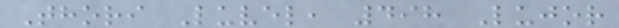Thori Luvel, 498 Lujor
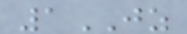1JZ
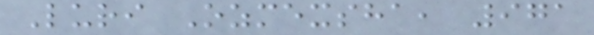Luri Ozmexsha, 971
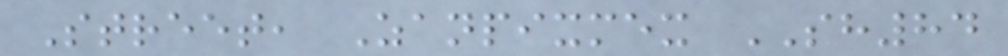Street, Zanpixmex SH84
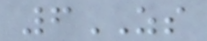6ZS
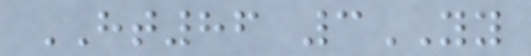HT86 3YY
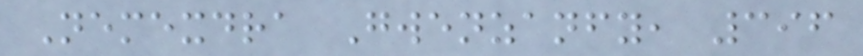Nemexdra Gwenzanfy, 396
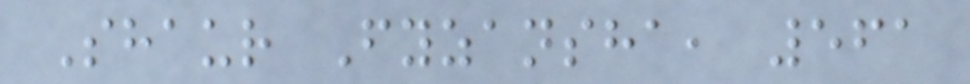Shaur Fyzansha, 561
